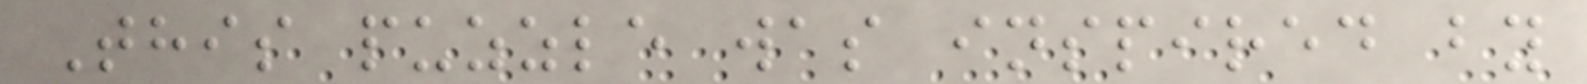This puzzle was inspired by
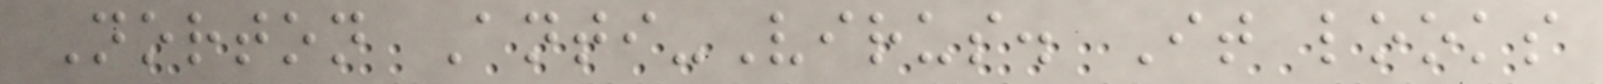Norton Anti-Virus. It looks
